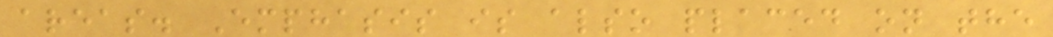areas. Emphasis is also placed on the
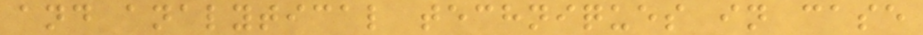and analytical techniques in case
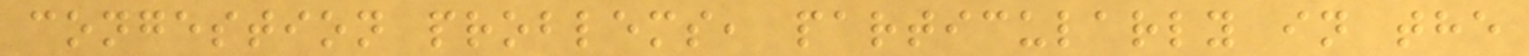congestion problems, particularly in the
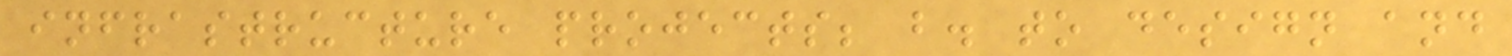infrastructure projects; b. to design and
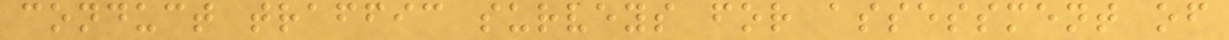conduct traffic surveys for assessment of
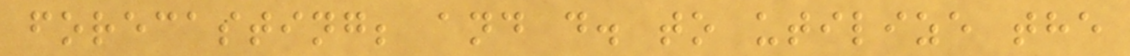forecasting; and d. to utilize the
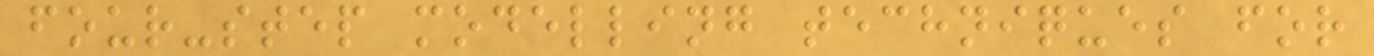four-step modelling techniques for
